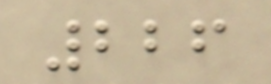226
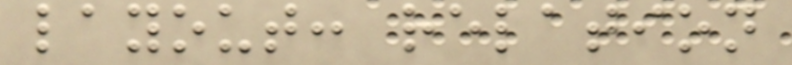layout: relation
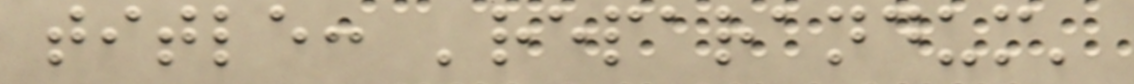title: 'reparandum'
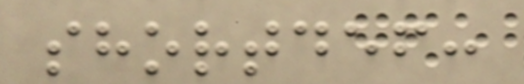shortdef:
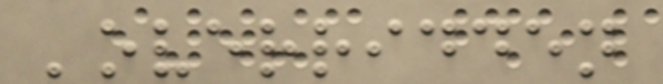'overridden
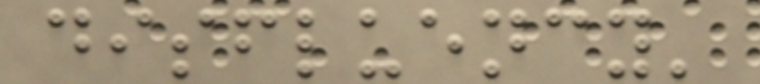disfluency'
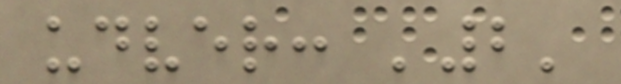udver: '2'
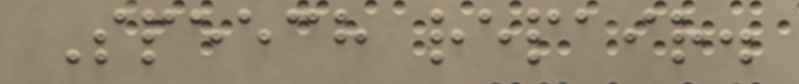Speech repair.
